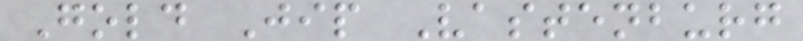Gold Jip Vastenburg
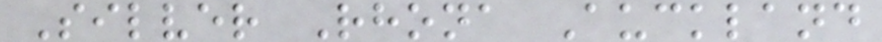Silver Rhona Auckland
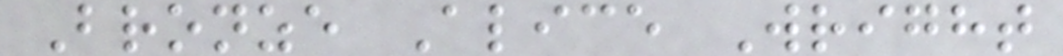Bronze Alice Wright
